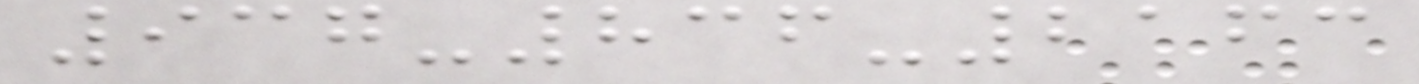937-836-2163
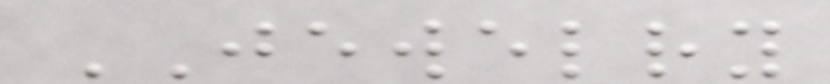JEWELRY
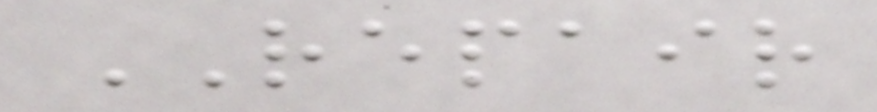REPAIR
